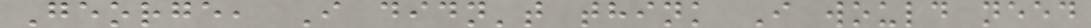George, I didn't think I would need
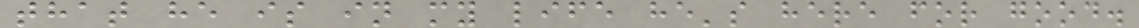that he is in my life he's here for good.
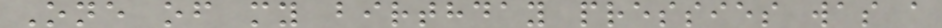One of my birthday pressies was a
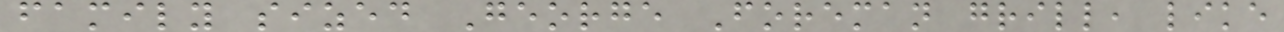family sized George Foreman grill, like
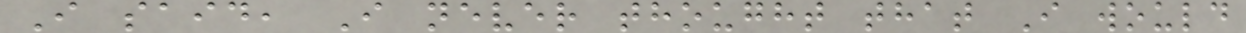I said, I never thought that I would
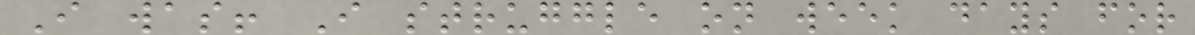I was! I struggle on week days for
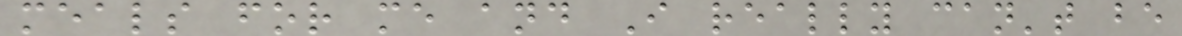meals for me and I really can't be
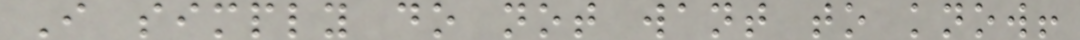I simply do not want to know!
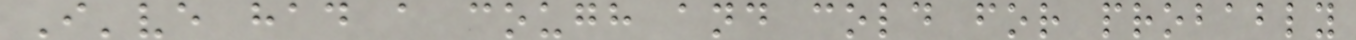I've had a cough and cold for probably
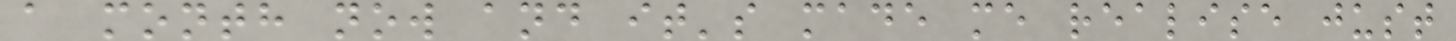a month now and it's made me realise just
